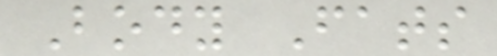Body Fats
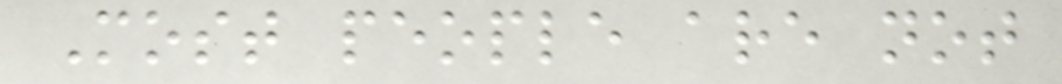Most people are not
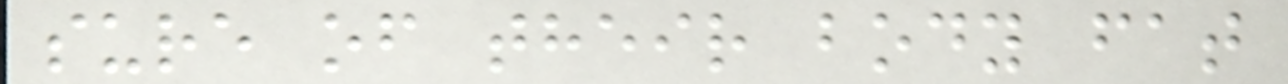sure of their body fat
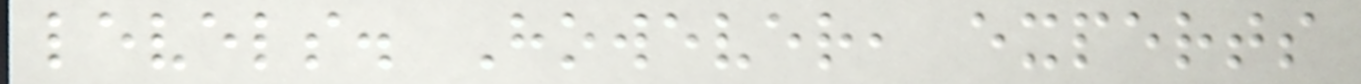levels. However, experts
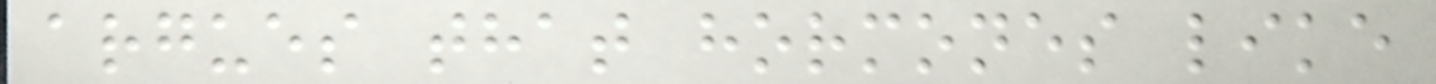argues that hormones like
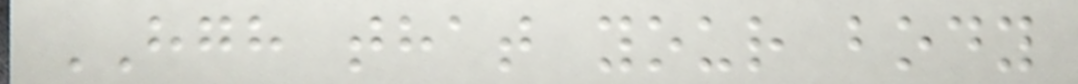HGH that your body
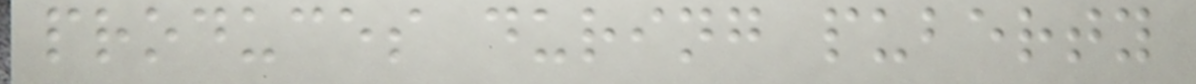produces during puberty
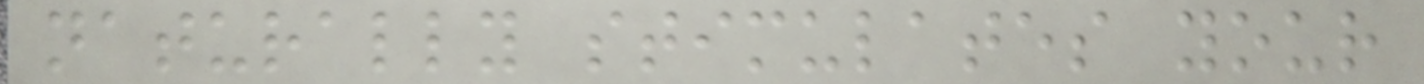naturally stimulates your
